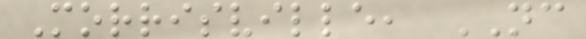Morrisville, NC
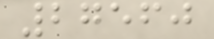27560
